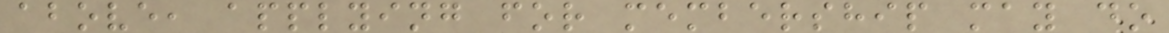above, applying for membership may do
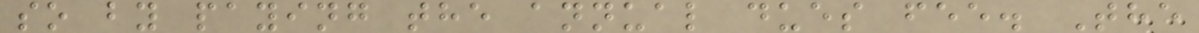so by paying the annual dues fee. The
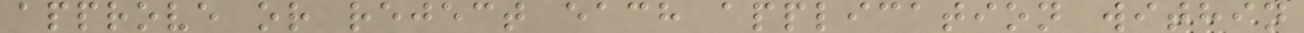approve or reject each application within
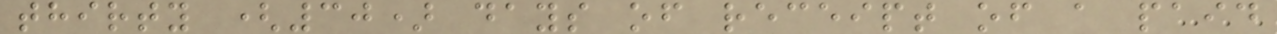thirty (30) days of receipt of a paid
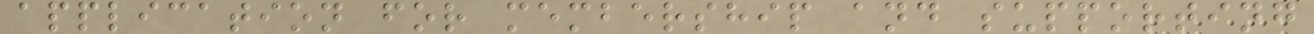application for membership and supporting
